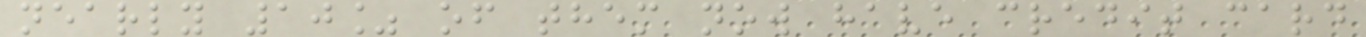nearly 10% of them now have credit card
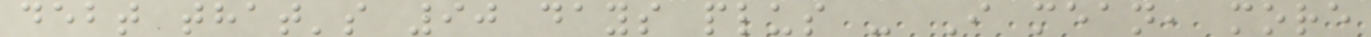debt that's 90 days plus - I mean, more
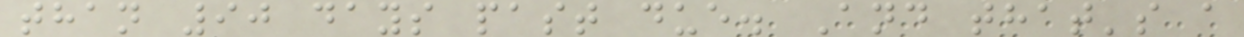than 90 days past due. And that's a
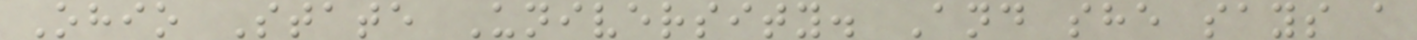Ohio State University. And she says a
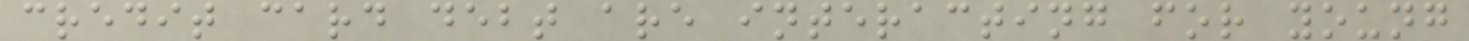credit card debt are interacting for young
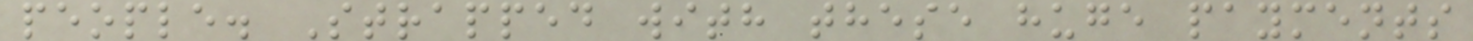people. Strapped with these huge payments
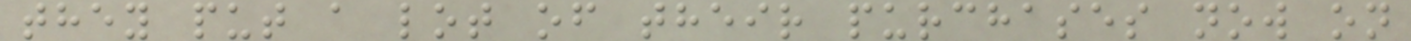they put a lot of their purchases now on
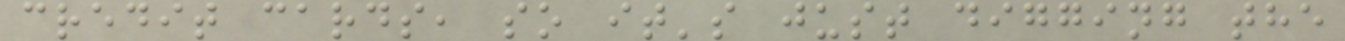credit cards, so it's just digging the
